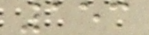153
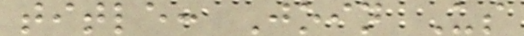title: Join Us
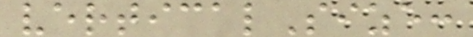verticalSize:
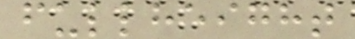fullheight
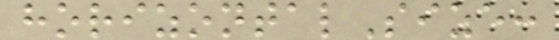horizontalSize:
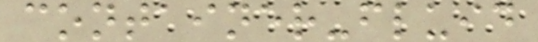container-fluid
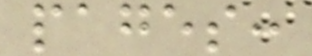pages:
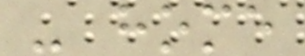- home
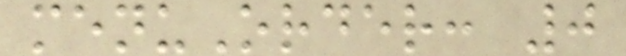menuOrder: 0
